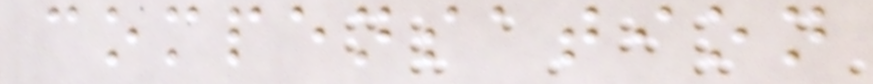compensation
